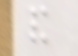and
